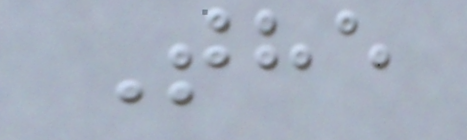The
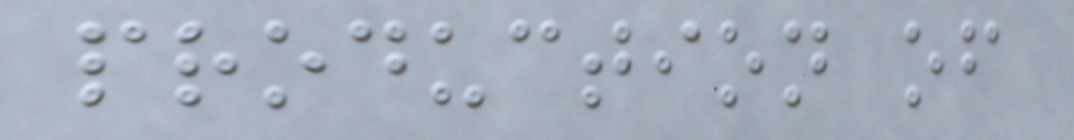production of
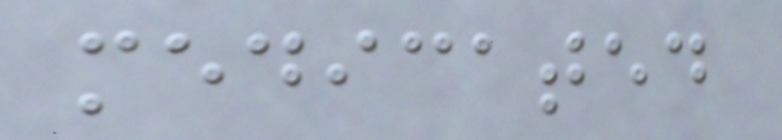medicated
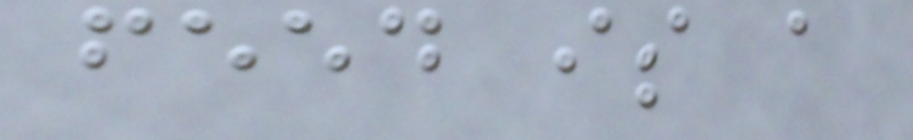feed is a
